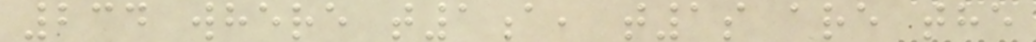234 where t1a, t1s are the
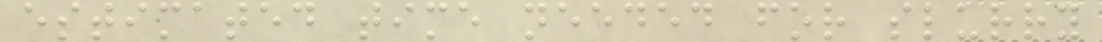estimated time needed for slurry
